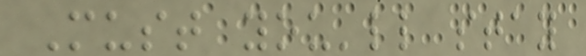Must you'll stay
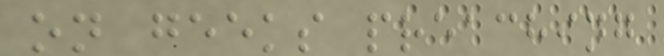on geeks preaching
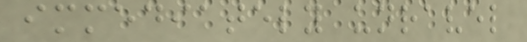immediately unravel
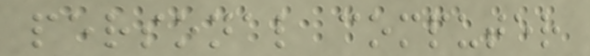personal computer
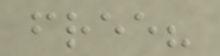free?
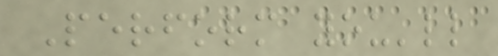Perform you'll
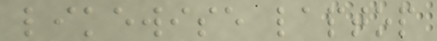likewise laptop
